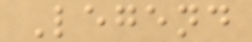Legend
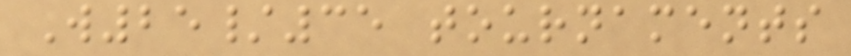W25/35 tournaments
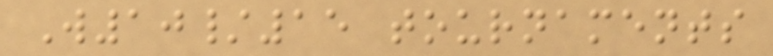W10/15 tournaments
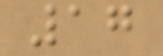17
